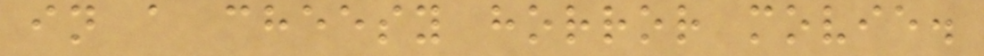in a cheesy horror movie.
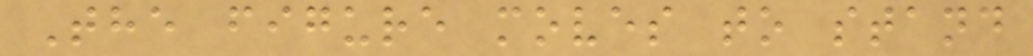The figure moves to stand
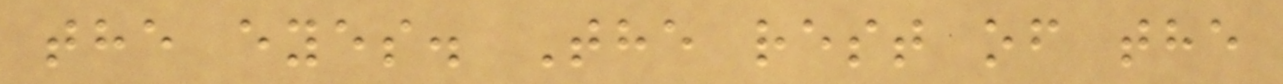the eyes. The rest of the
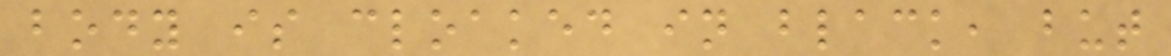body is cloaked in black, but
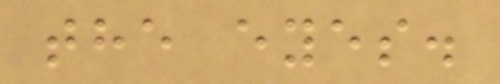the eyes.
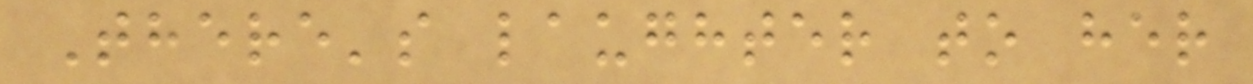There's laughter to her
